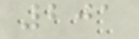201
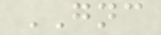GNC
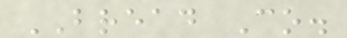BREAD Co.
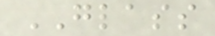GLASS
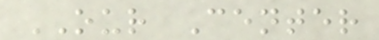OUR Center
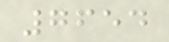7654
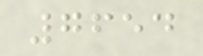7654
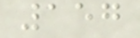157
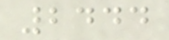2444
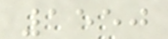1550
